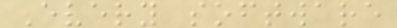Every software
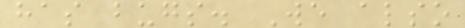has bugs. We also
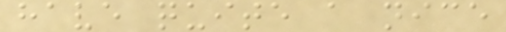have quite a nice
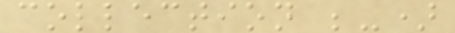collection ;-)
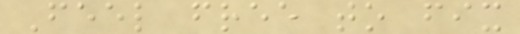Feel free to fix
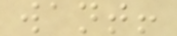want!
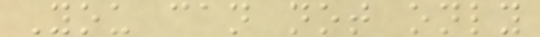You can not only
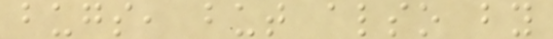bugs, but also by
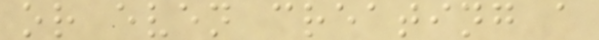or even creating a
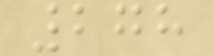278
